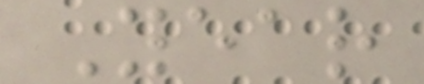Year
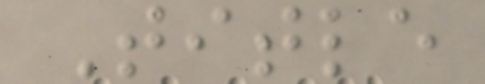Title
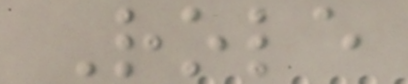Role
